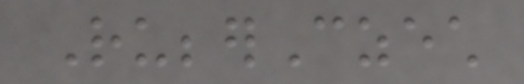RubberCzech
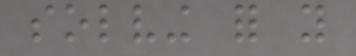solving for you
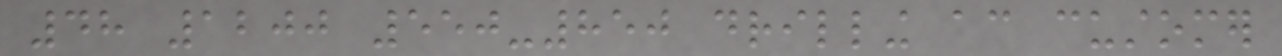48 1200 550-850 drilling according customer
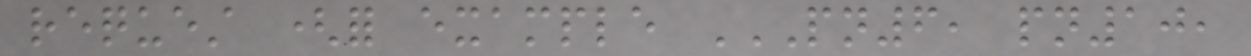request (for example PN6, PN10,
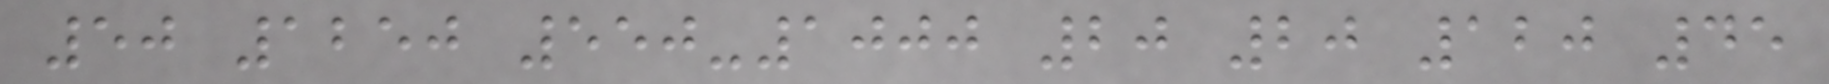50 1250 550-1000 20 20 120 45
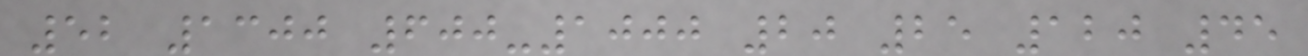52 1300 600-1000 20 25 120 45
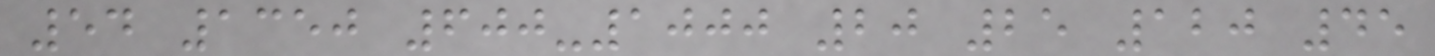54 1350 600-1000 20 25 120 45
